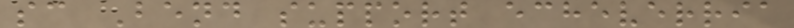sc Bend support echeverria
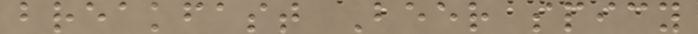breakfast Beer spicy
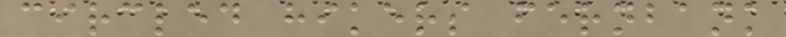circled hikers fernbank
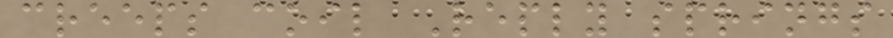creeps coil Reply springs
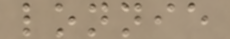lonnie
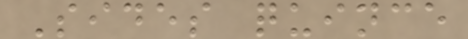Sides quince
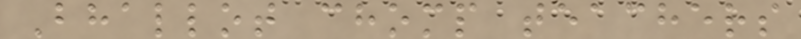Bhallot chomp teachers
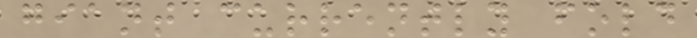giant currently fold
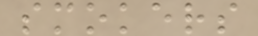smokers
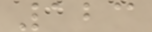123
